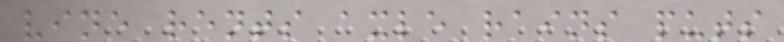vine rents axle rains puts
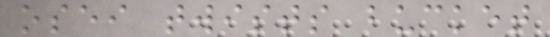osei twists bucket
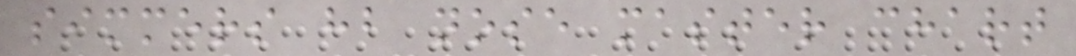simmers hb nose master chart
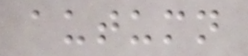autumn
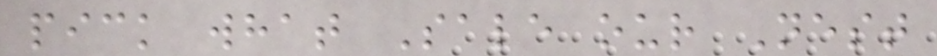pick what Sale our Nest
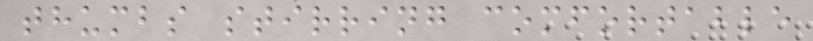thumbs stirring comfortable
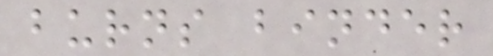burns binder
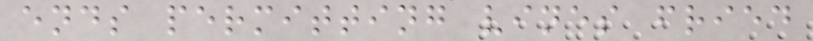ends permitting vines fried
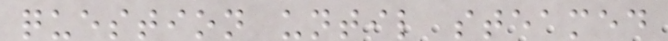question until steamed
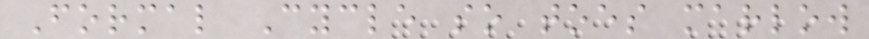Formal Cycle so toes marlow
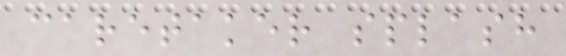caretaker splash
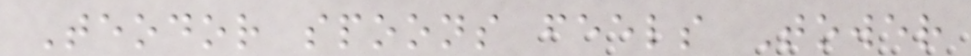Teodor spoons feels Tower
